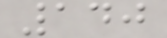140
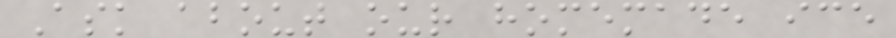Ask about our homemade ice
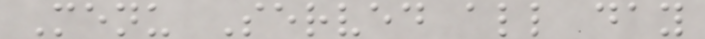Menu Served all day
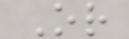Or
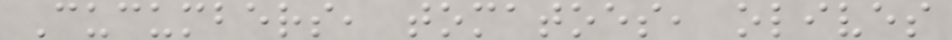Cucumbers, tomatoes, olives
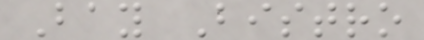Bay Bistro
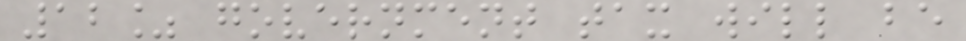12% government tax will be
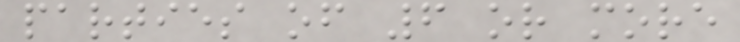parties of 6 or more
